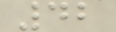42
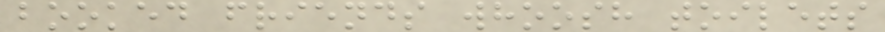booked friends whoosh toilets
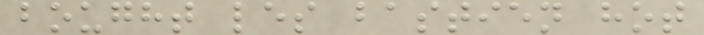bought les bastien hot
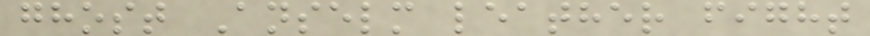ghost Anselm leather fight
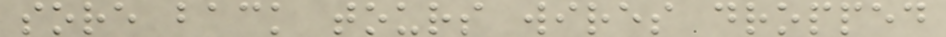sore back tours wires dropped
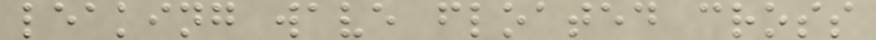leaking wave floated cross
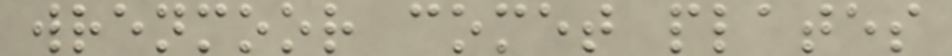wrenmoor comet plates
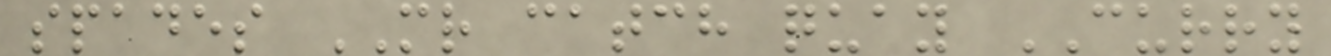spades MR catch quay CURRY
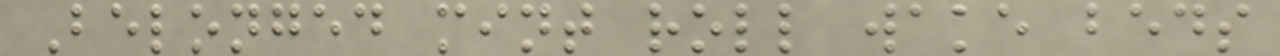Belonged mint roll wake beds
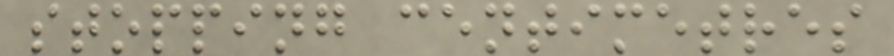stopping centimetres
